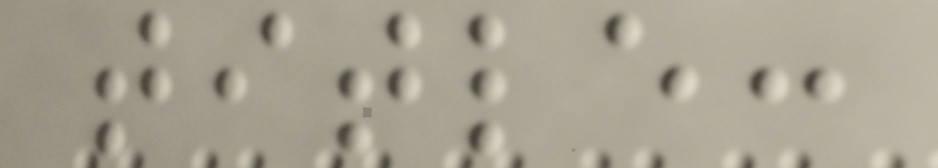title:
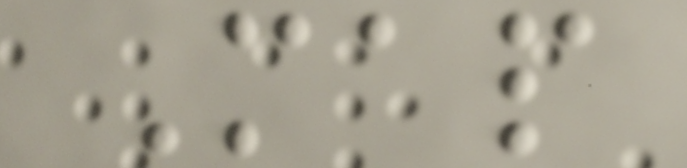Map
